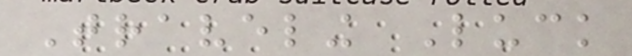Traveling Luck
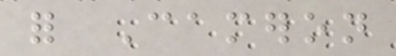for Cameron
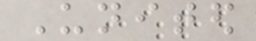United
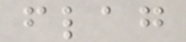flag
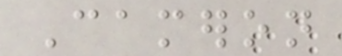Cameron
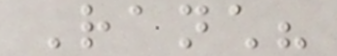Ranch?
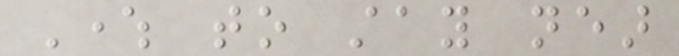Where to stay near
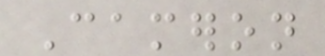Cameron
